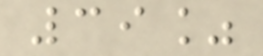39%
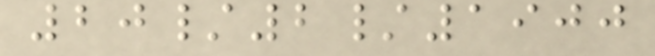20/2/1900
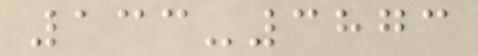133-3873
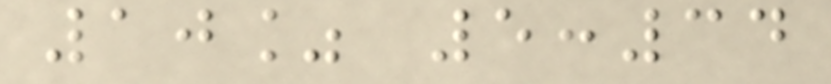10% 5:34
